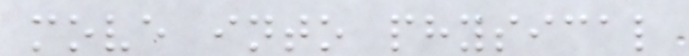move into physical
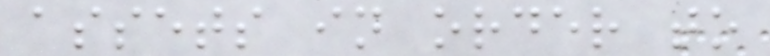assets in order to
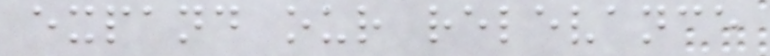expand our relevance
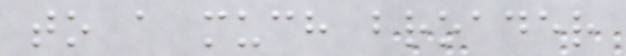to a much broader
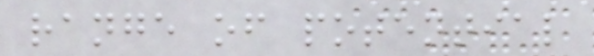range of potential
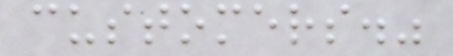customers."
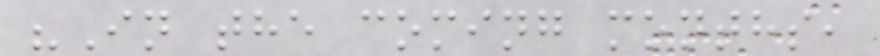"In the coming months,
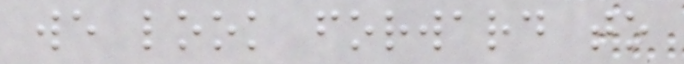we look forward to
